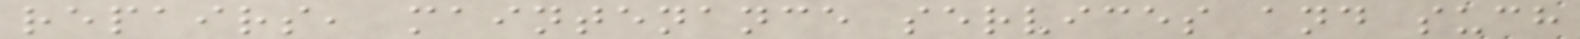repairs, maintenance services and such
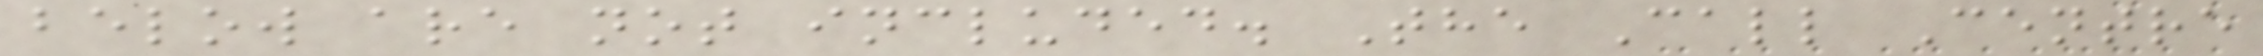below are not included. The Call Centre
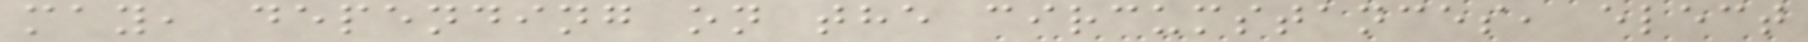may, depending on the circumstances, elect
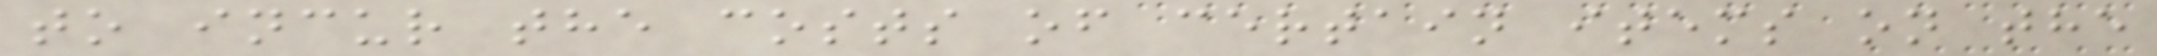to incur the costs of certain items on the
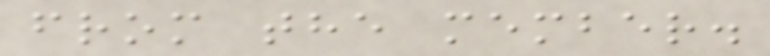from the member.
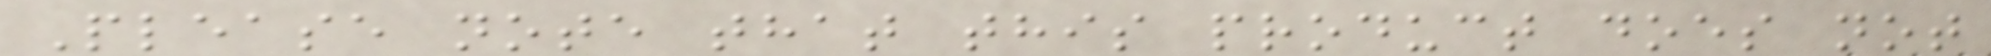Please note that this product does not
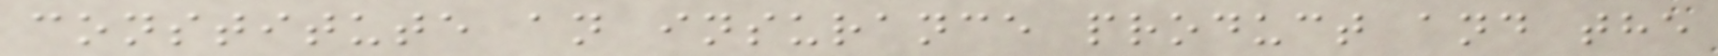constitute an insurance product and the
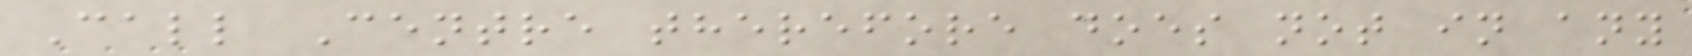Call Centre therefore does not in any
